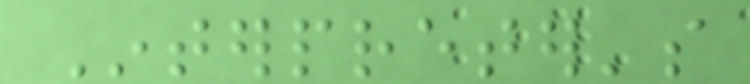Interpreter's
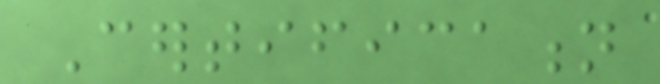Certification
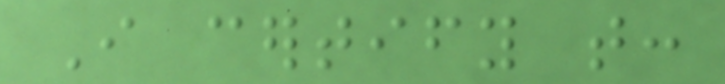I certify that:
